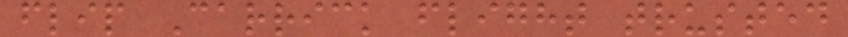flip Carrick flight trusted
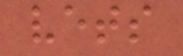vets
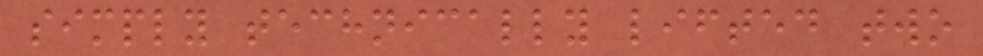simply technically lifted two
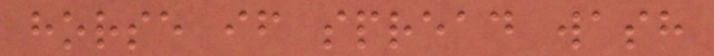horse if spread wash
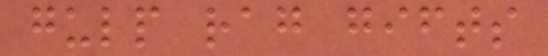gulp rag gifts
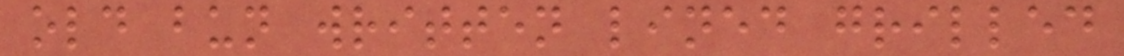old bun written lined grilled
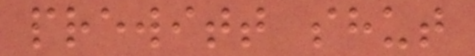prewitt shut
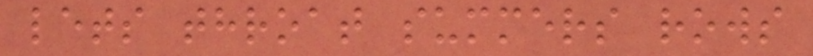lets throat summers rows
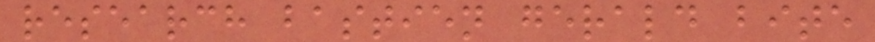research bastien gerald bite
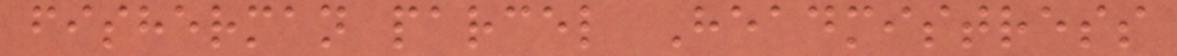fisherman parcel Headmistress
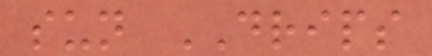sun DRIPS
